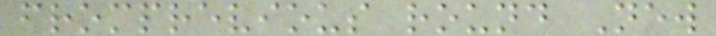fromprevious round New
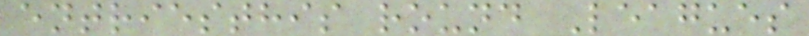entriesthis round Leagues
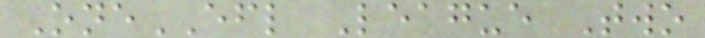OneEFL League Two
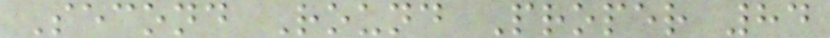Second Round Proper 84
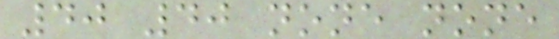40 40 none none
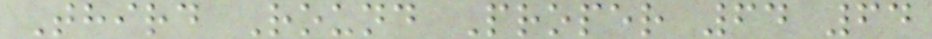Third Round Proper 64 64
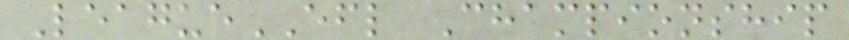LeagueEFL Championship
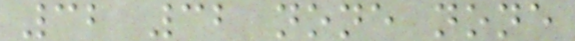32 32 none none
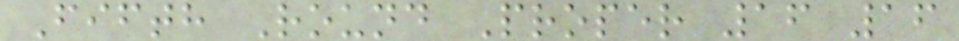Fifth Round Proper 16 16
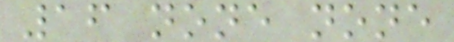16 none none
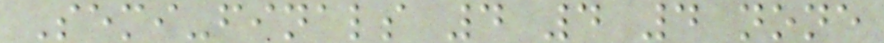Semi-finals 4 4 4 none
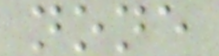none
